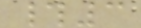#3
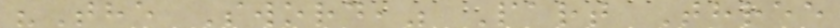"The Sword," Part Three
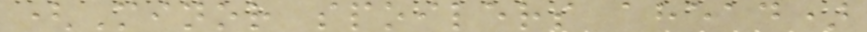(Minor spoilers ahead)
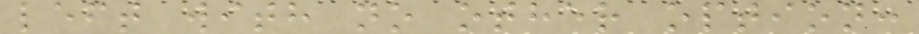left with no other option:
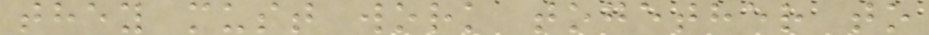they must work together to
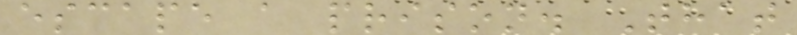escape a prison. That
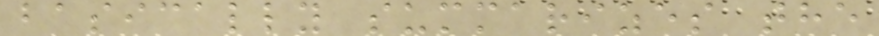basically summarizes the
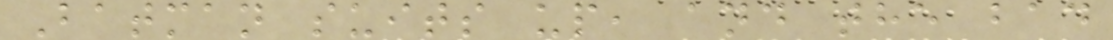Batman suits up, and the bad
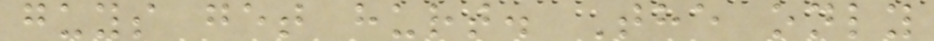guys get hurt. The only
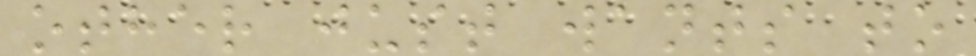other just wants to
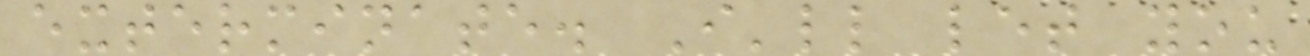exterminate. I'll let you
